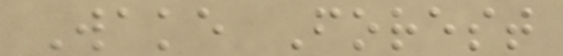Wake Forest
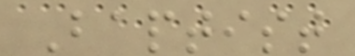Baptist
